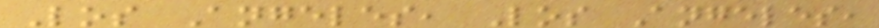Los Angeles, Los Angeles,
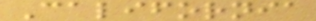California
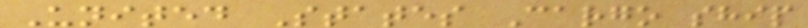United States Cargo ship
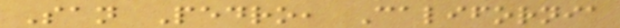San Pedro, California
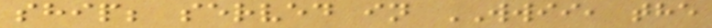ship; served in WWII, the
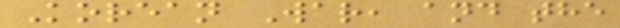Korean War, and the
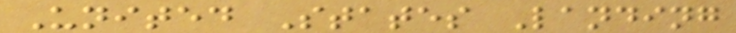United States Landing
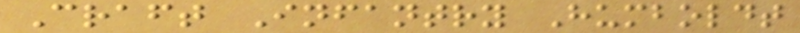Craft Infantry Humboldt
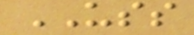USS
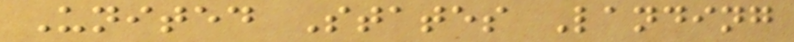United States Landing
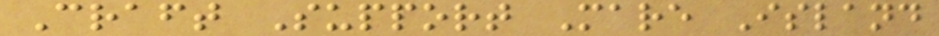Craft Support Mare Island
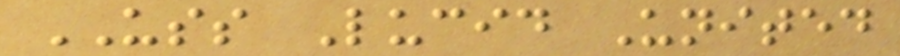USS Lucid United
